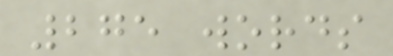275 words
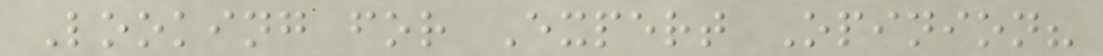Looking for Expert Opinion?
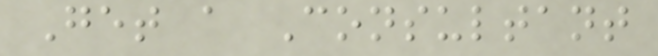Get a Consultant
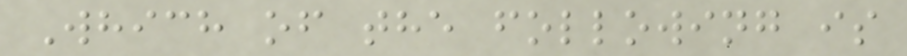Which of the following is
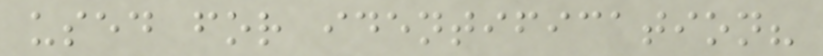used for identification?
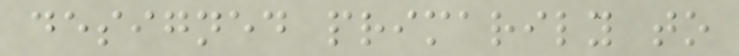designed primarily to
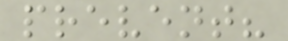prevent?
